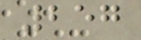257
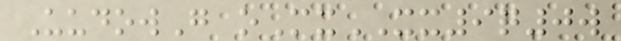UudowG oMxXX9q0w
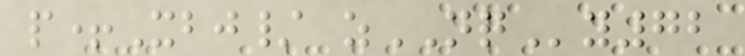p+Xbj/ zNQy72
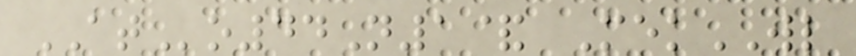ATo44N1& MekWL
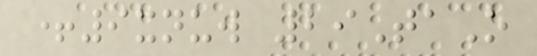+9xnuw 29TaO
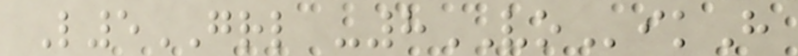L5GRL -8VOikH
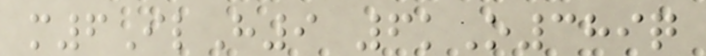m6IlH9 6kO389q
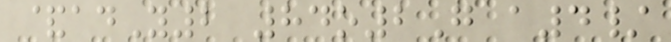&adY2 84o2G a4/
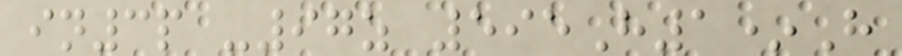in3p -97z 595H1*H
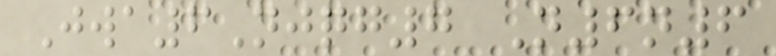Jwa6Njqg7 N6n6
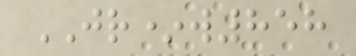JR*w858
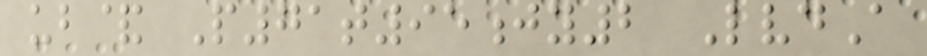ub& P71t95jy2 LvdA
